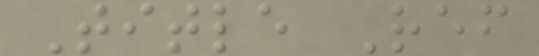Title Ref
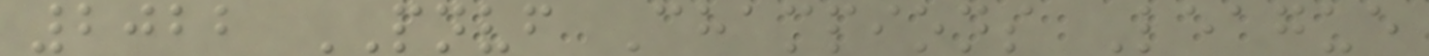2022 PNVF Champions League
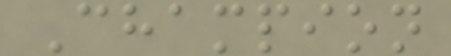Champion
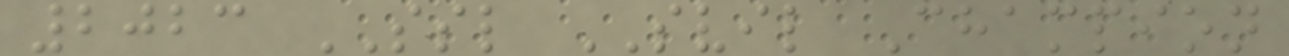2023 SSL SVIL Champion
